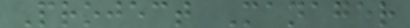Project Manager
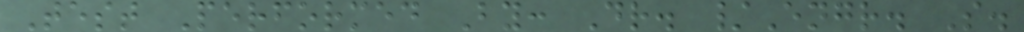Test Performed By: Dr. /Engr. S.
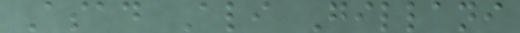Asad Ali Gillani
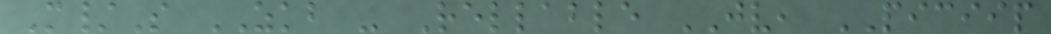M/S ZKB - Rellable JV, PICIIP
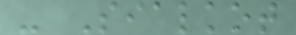- Sialkot
